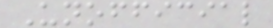Unofficial
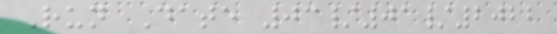Run Date 03/01/2022
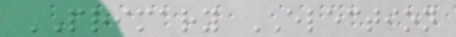PRIMARY ELECTION
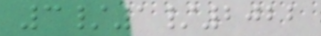3/1/2022
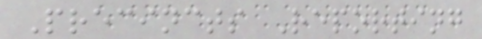Precincts Reporting
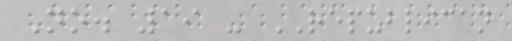No. 19 - REPUBLICAN
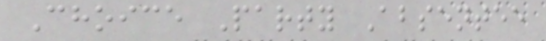Choice Party Absentee
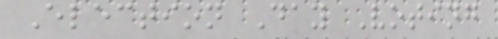Election Day Voting
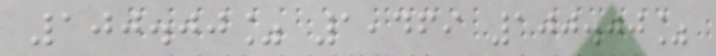100.00% 1,469 100.00%
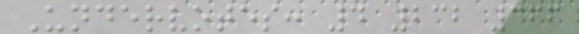Undervotes: 4 232 366
